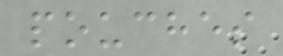pouches
